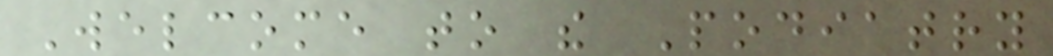Welcome to the Podiatry
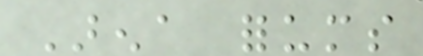Arena forums
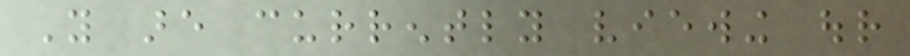You are currently viewing our
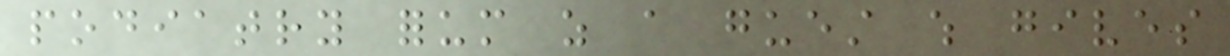podiatry forum as a guest which gives
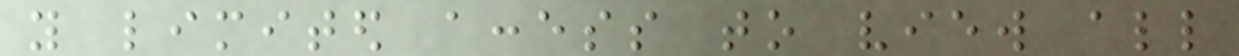you limited access to view all
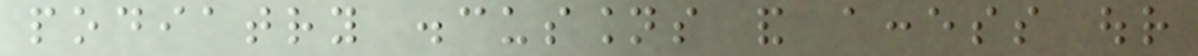podiatry discussions and access our
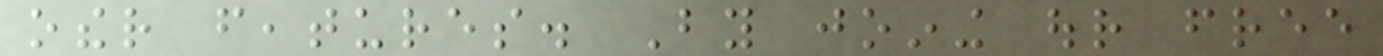other features. By joining our free
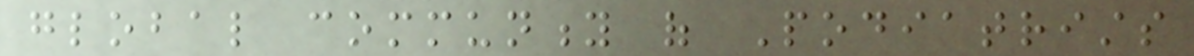global community of Podiatrists
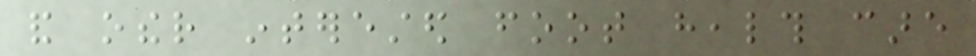and other interested foot health care
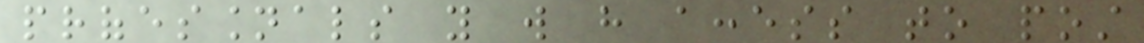professionals you will have access to post
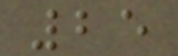25
